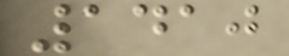1410
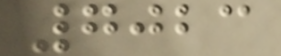7023
